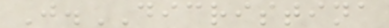J.DICRISTINA
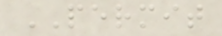PERMIT
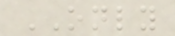ONLY
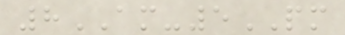8AM-5PM
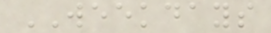WEEKDAYS
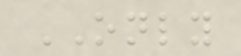ONLY
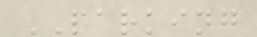PARKING
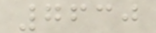7630
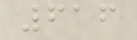616
